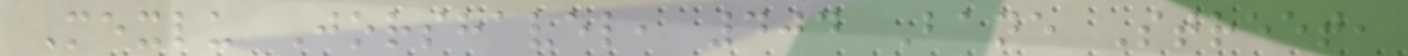Mexlu Jorshavel, 404 Bane Street,
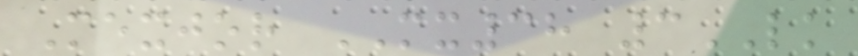Mexjor MX38 3LK
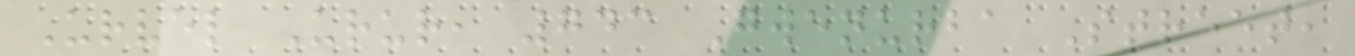Urvel Urur, 743 Gwenurba Street,
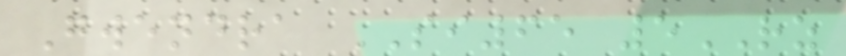Gwendra SI65 5RZ
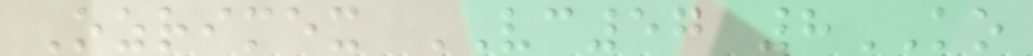Ozrimex VC57 8KO
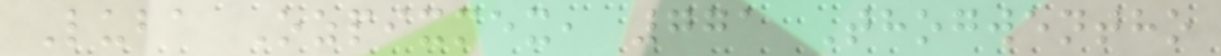Luba Ozpixmex, 771 Thogwentho
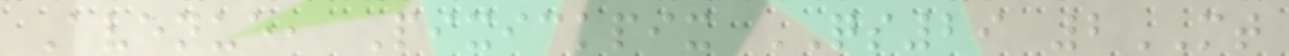Avenue, Pixickpix QS29 2MT
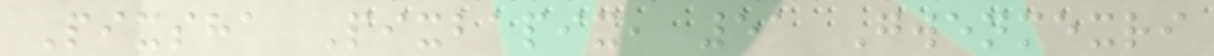Pixsha Pixbapix, 51 Gwenmexri
